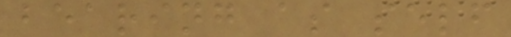bearing as self
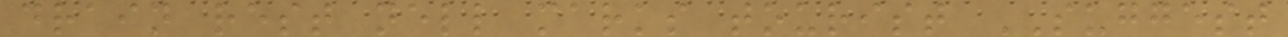drain rest nell marks tourist SUGGEST
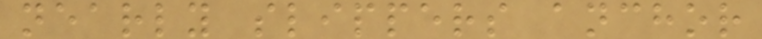nearly slippers anchor
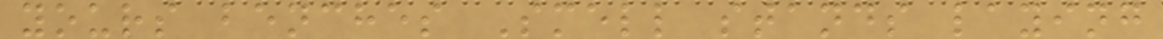yours benches Smell stands laying
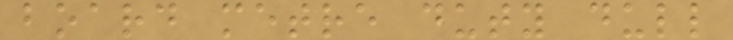board metre duty dull
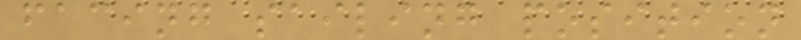facing sailing position
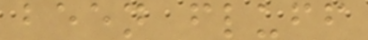been fluff
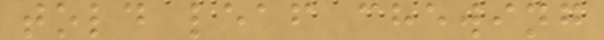told leaf chewing
